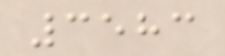3583
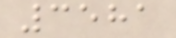3581
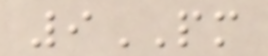9PM
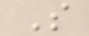S
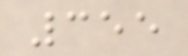355
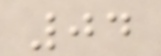04
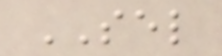SEL
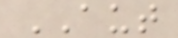AUT
